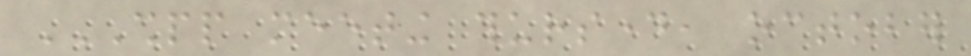SHPP MEETING THURSDAY, OCTOBER
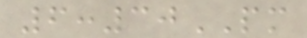6:30PM
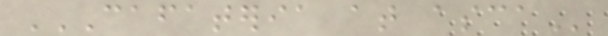CAFATERIA AT ASCA
